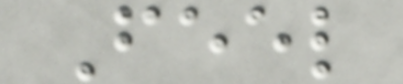Feel
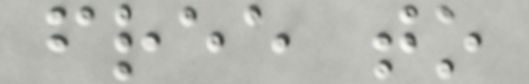free to
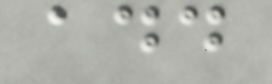add
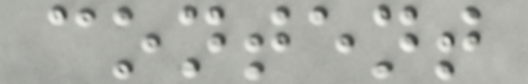content
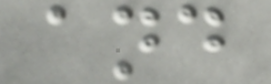and
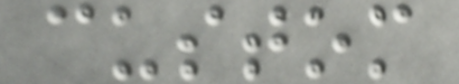custom
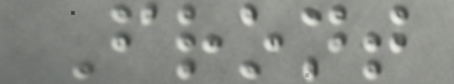Front
